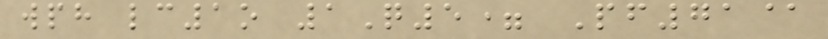wph lc1o 1Q5= Pf71@
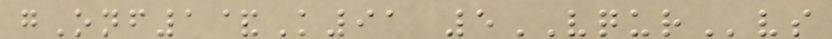gOnf1&K91 5VQURvs
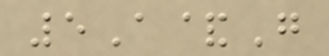5A&G
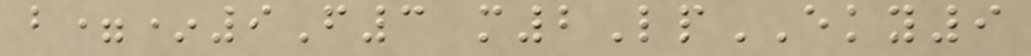b=*9F3 m2LpEKY9
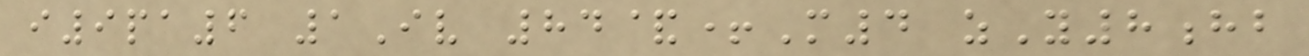i9pa6 1Iv 84&+M4 zY8hb
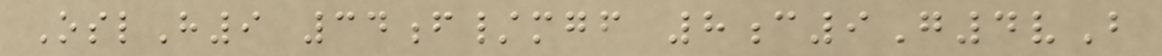OslH9 34f/mgf 8c9G4vB
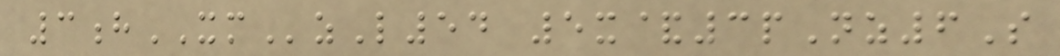3hXMzL54 5x&3pNz6S
